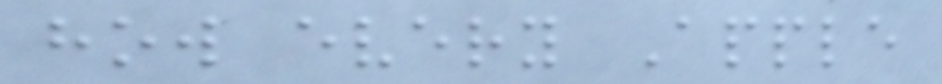how every Apple
